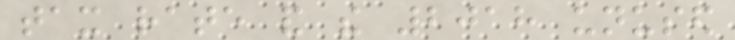tax rate and the 2018 unused
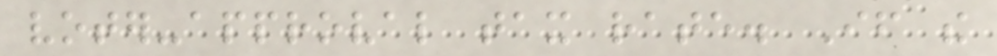voter-approval tax rate. If the
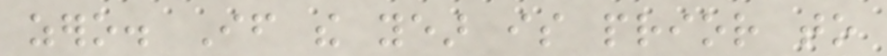zero. If the year is prior to
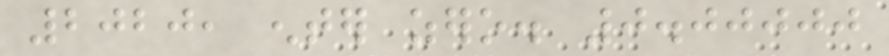2020, enter zero. 0.00000
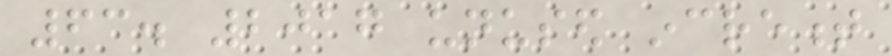63. 2017 unused increment
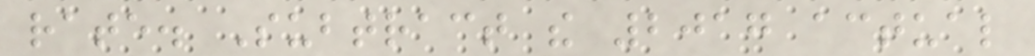rate. Subtract the 2017 actual
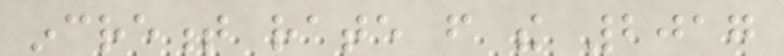increment rate from the 2017
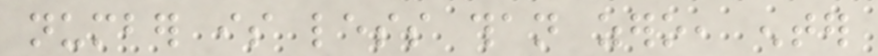number is less than zero, enter
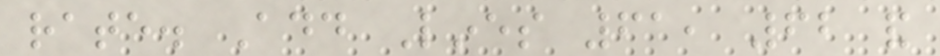rate. Add Lines 61, 62 and
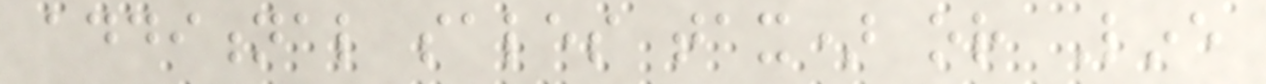additional sales tax) or Line
